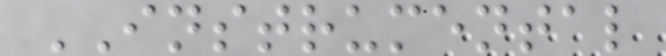INSTRUMENTAL
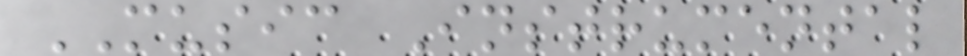MUSIC Instrumental
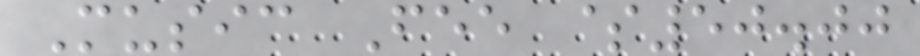Music Fee $50.00
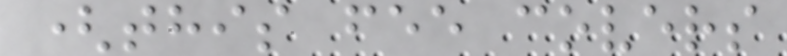(this fee covers
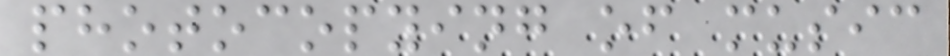photocopying of music
